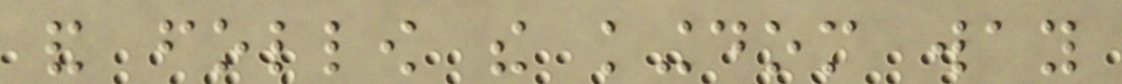and follow the kingdom way
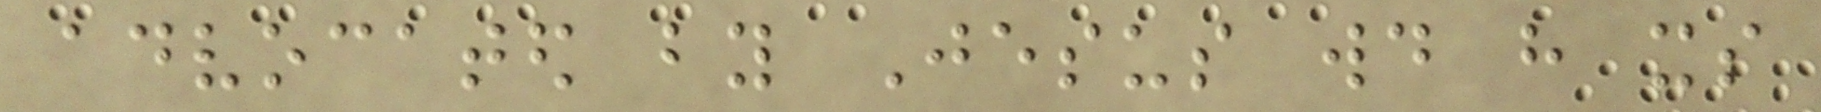advocated by Jesus would have its
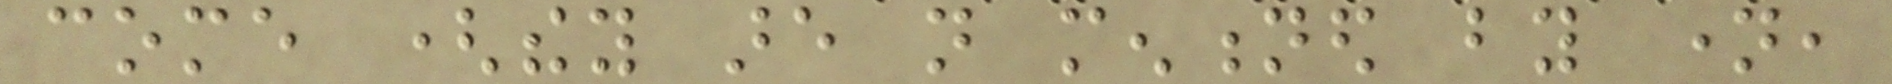come (they are not mentioned by name,
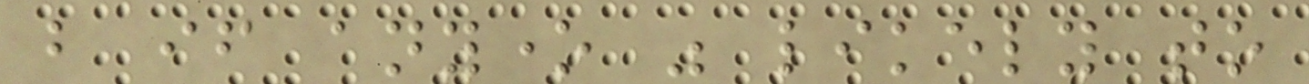but if anyone was likely to
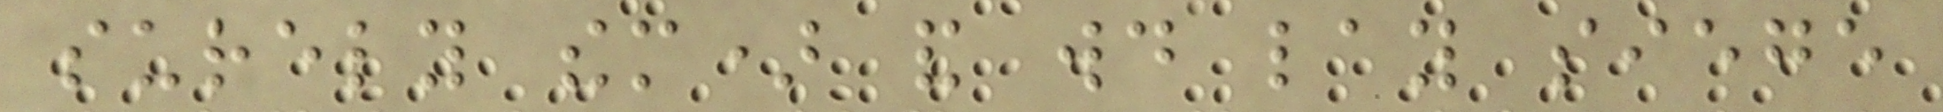surely them) and would lay siege
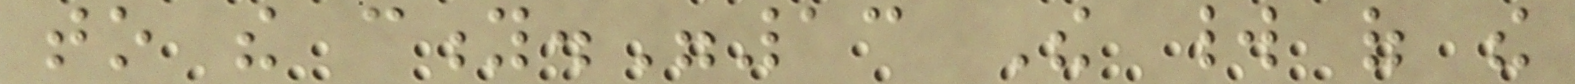to the city."13 The world of the
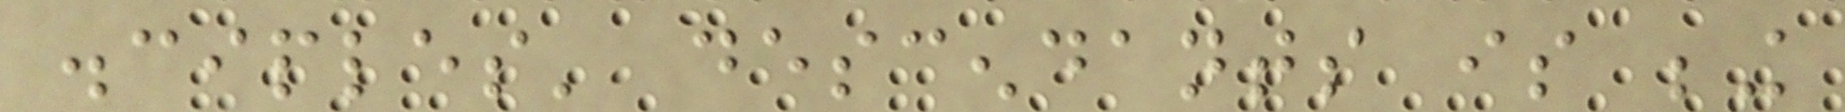disciples' descendants is being
